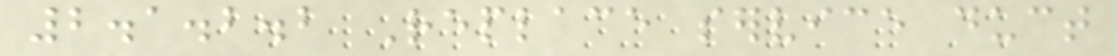2.1.2.2 Replace service duct
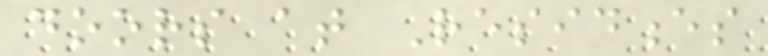doors at Residences
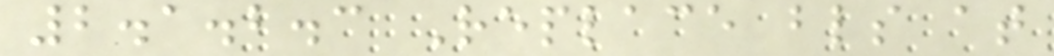2.1.2.3 Replace blinds at
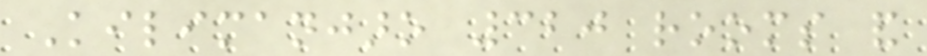Kilimanjaro 320 rooms and
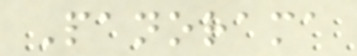Panorama
